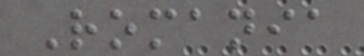Romania
